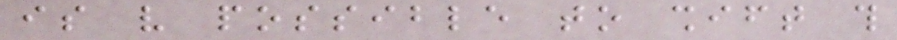is very possible to shift this
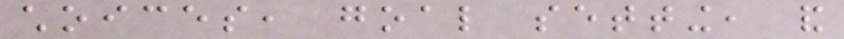choices, goal setting, and
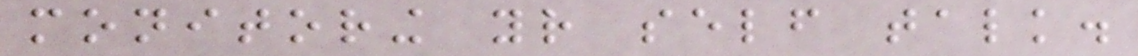monitoring your self talk.
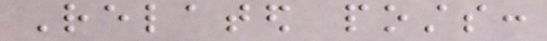Related posts:
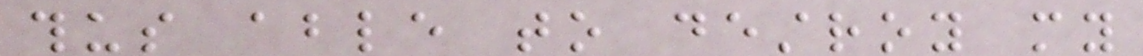thus able to destroy my
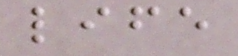life
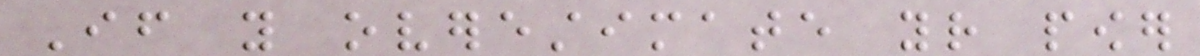If you overestimate your power
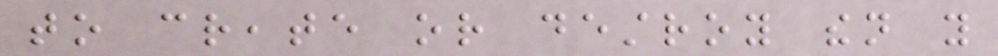to create or destroy then you
